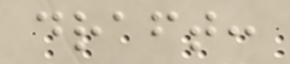draft:
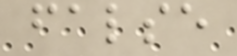false
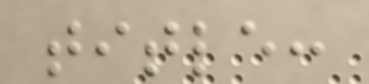title:
